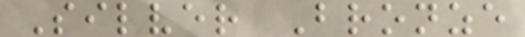Silver Bronze
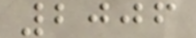2006
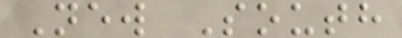New South
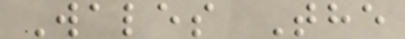Wales The
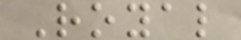Royal
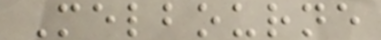Melbourne
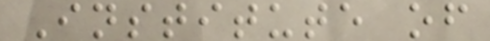Institute of
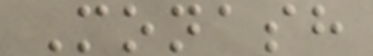Monash
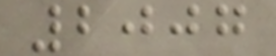2007
